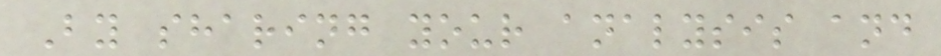By sharing your analysis and
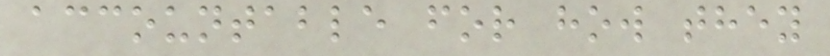accountable for how they
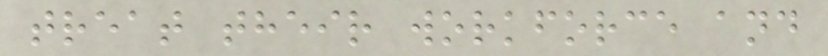treat their workforce and
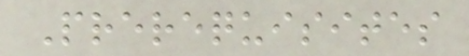Prerequisites
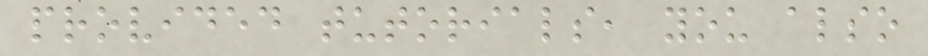provided tutorials, you also
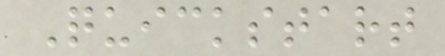Quickstart
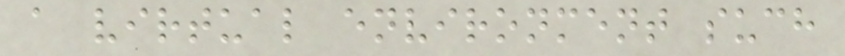a virtual environment such
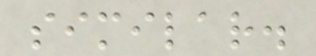similar.
